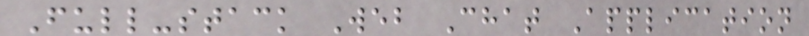Full-stack Web Chat Application
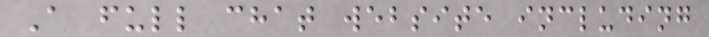A full chat website including
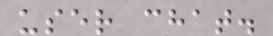user chat.
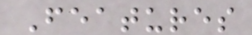Features
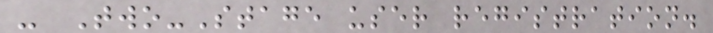- Two-Stage user registration.
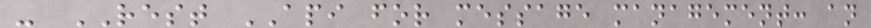- REST API for message management: an
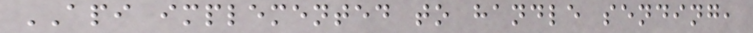API implemented to handle sending,
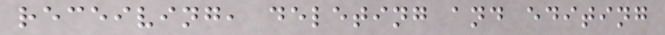receiving, deleting and editing
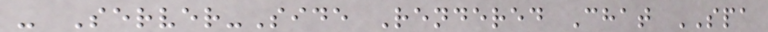- Server-Side Rendered Chat SPA
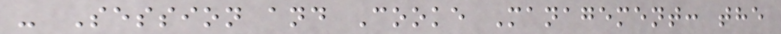- Session and Cooke Management: the
